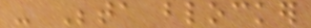- Beta blocker
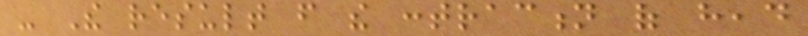- The result from the contraction of head
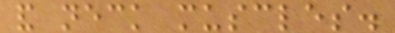and neck muscles.
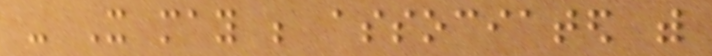- It may be associated with
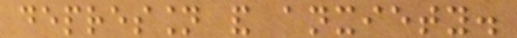depression and anxiety.
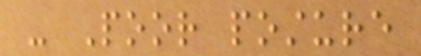- Poor posture
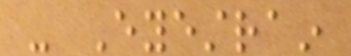- Eyestrain
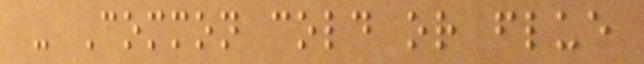- Common cold or flue
